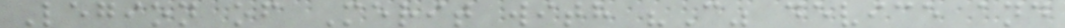Legion of Merit with "C" device and
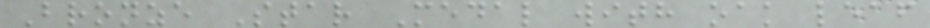Bronze Star Medal with oak leaf
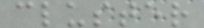cluster
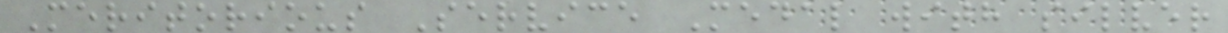Meritorious Service Medal with silver
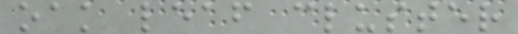oak leaf cluster
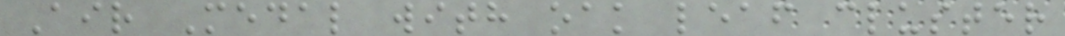Air Medal with oak leaf cluster
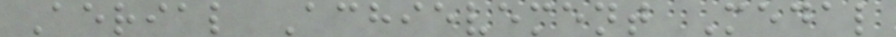Aerial Achievement Medal
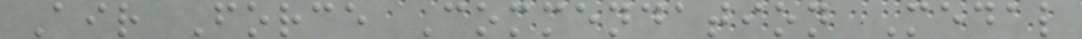Air Force Commendation Medal
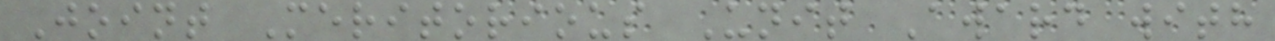Joint Meritorious Unit Award with
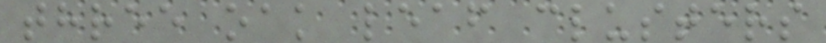three oak leaf clusters
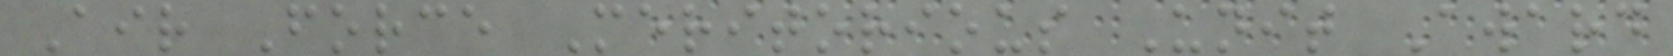Air Force Meritorious Unit Award
